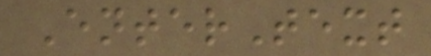EnterText
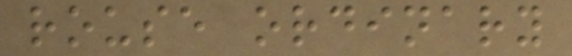rouse ordinary
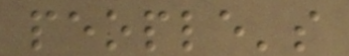people's
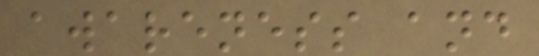awareness and
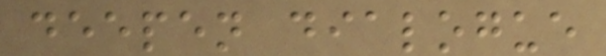deepen dialogue
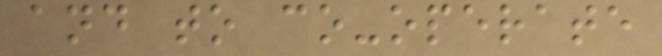and to co-operate
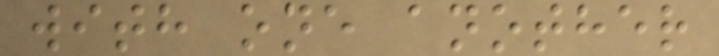with one another
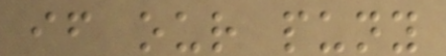if our puny
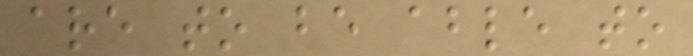are to be able to
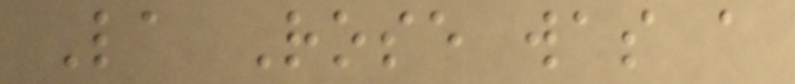La Rose was a
